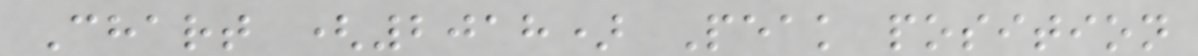Chart (2018) Peak position
